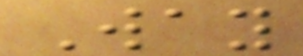Way
